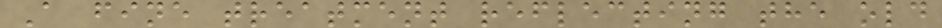A fine treatment reflecting the old
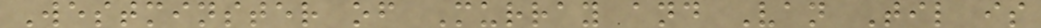Westminster of Murray and Van Til is
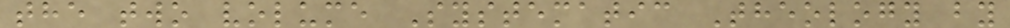the two volume Systematic Theology by
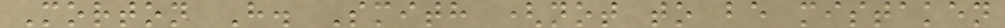Morton H. Smith (not to be mistaken
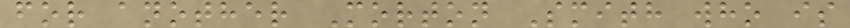for another Morton Smith who is
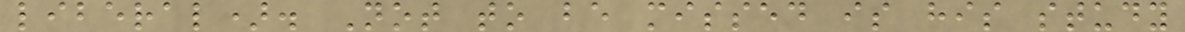liberal). Not to be missed is his study
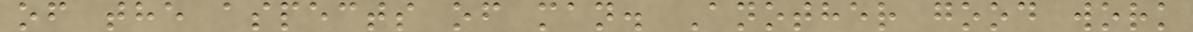of the aspects of man. Another good work
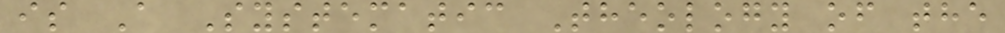is A Systematic Theology of the
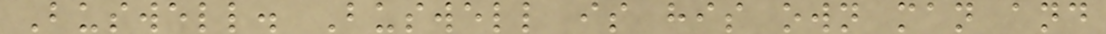Buswell. Buswell is his own man and
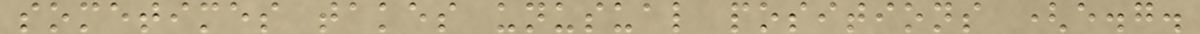sometimes takes unusual positions (e.g.
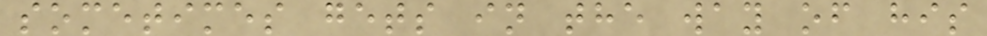sometimes gets in the way of his
